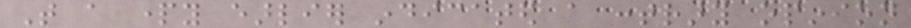That a party earlier indicated a contrary opinion
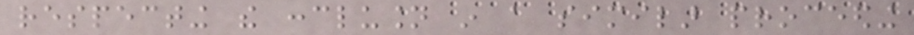respecting the conclusion in a similar proceeding
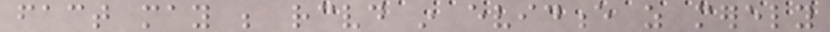fact may be received in evidence as merely
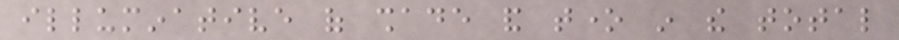illuminative of shade and tone in the total
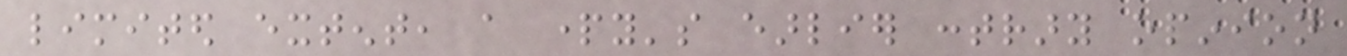limited extent, a party's earlier contrary opinion
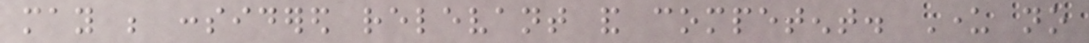may be considered relevant and competent. Under no
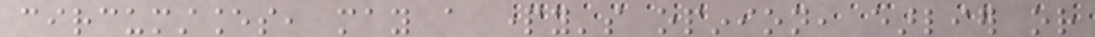circumstances, may a party's opinion, earlier or
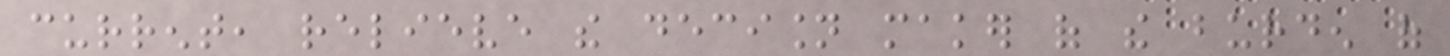current, relieve the decision maker of the burden of
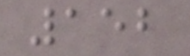152
